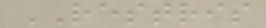RESTRIS
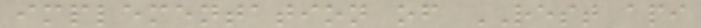implementation of REST api
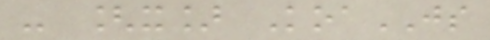- [x] KoaJS
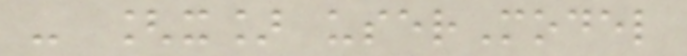- [x] userModel
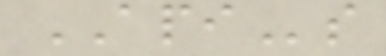APIs
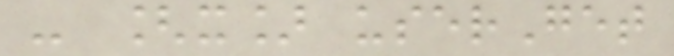- [x] userGet
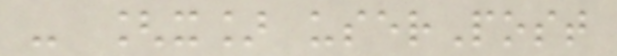- [x] userPost
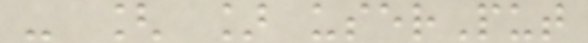- [ ] userPut
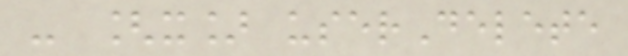- [x] userDelete
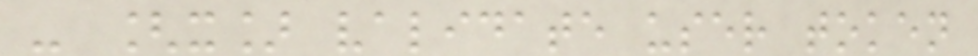- [x] validate user token
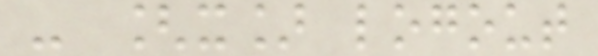- [x] logout
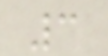3
